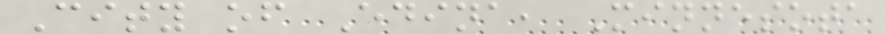City of Edina, Minnesota
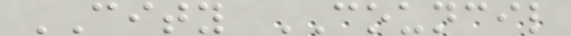CITY COUNCIL
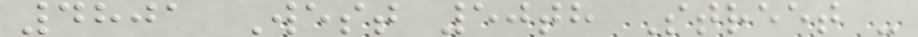4801 West 50th Street -
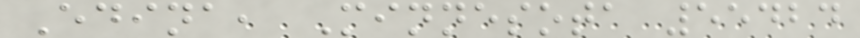Edina, Minnesota 55424
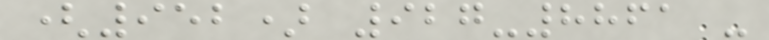(952) 927-8861 -
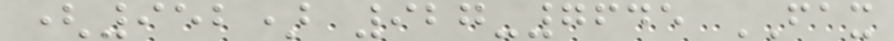(952) 927-7645 FAX
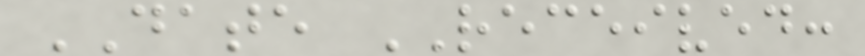DATE RECEIVED:
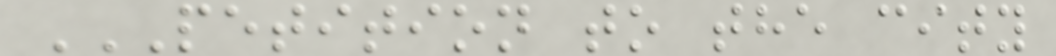PETITION TO THE CITY
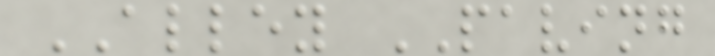ALLEY PAVING
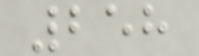258
